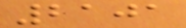2101
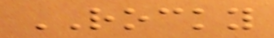ROCKY
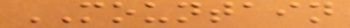MOUNTAIN
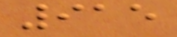915
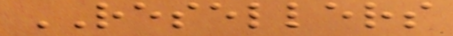RESELLERS
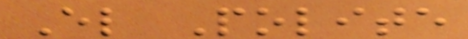El Polite
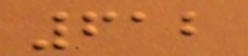612
